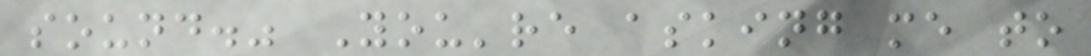sound." You're asking me to
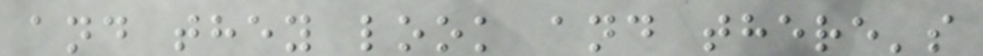and they look and there's
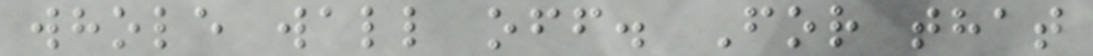whole wall off. For that
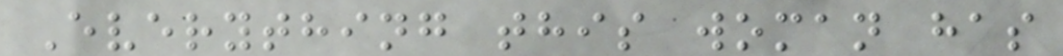Everything this woman has
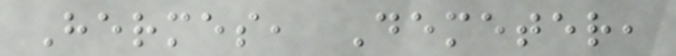Hermes, Demeter,
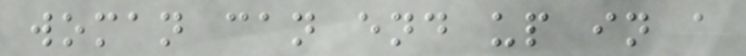woman can end up in a
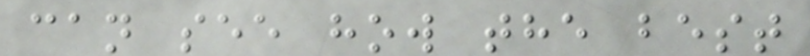can see how the best
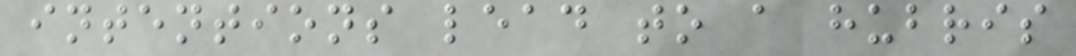intentions lead to a hubris
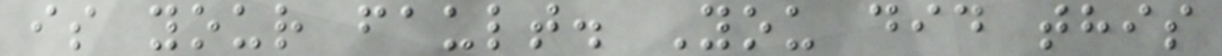is your fault. You did this
